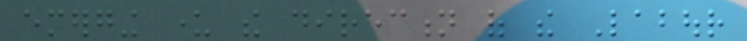emerging under the direction of the Labour
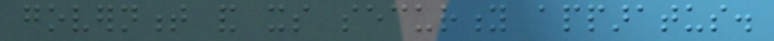government and its security apparatus.
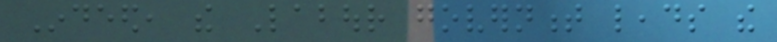Indeed, the Labour government leads the
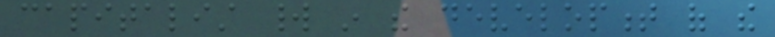capitalist world in the development of the
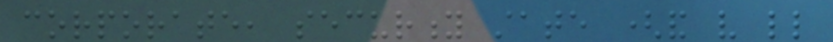corporate, security state (and very little
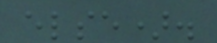else).
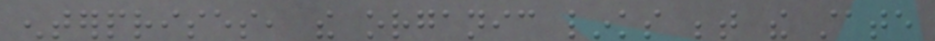enterprises, the organic links between the state
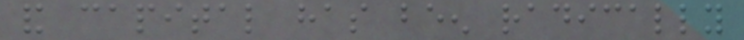and capital has been radically
